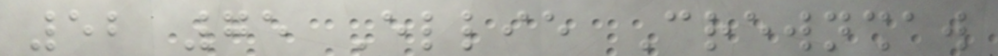52 75 Ellie Crewnshaw
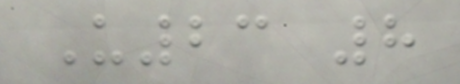U23 8
